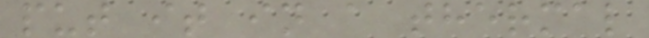put it in a thermal
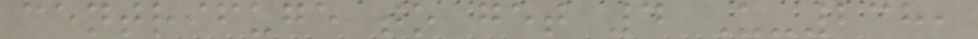centrifuge to get 4 U-238,
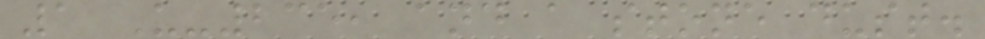1 U-235, and a stone dust.
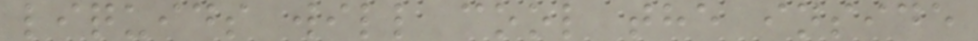liquids will cool the inside
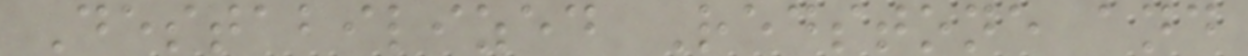Destabilized Redstone and
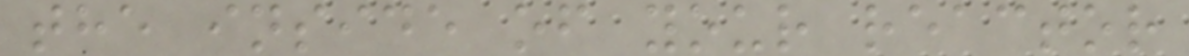the inside of your reactor
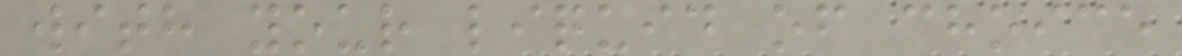with your liquid of choice
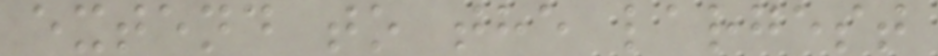extend to the largest
